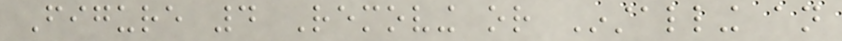Figure 4 Removing or Installing an
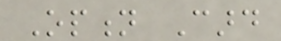Option Card
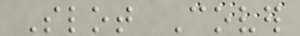Slot Cover
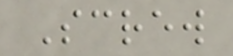Screw
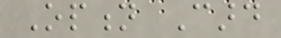Option Card
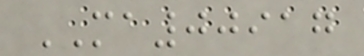MA00917
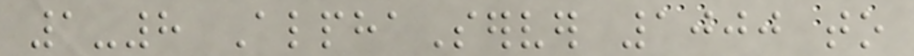1-8 AlphaServer 1000 to
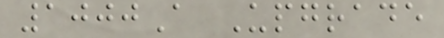1000A Upgrade
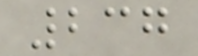237
